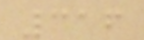316
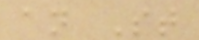an St
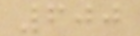600
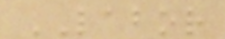LABOR
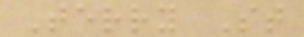Terry St
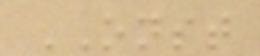ONST
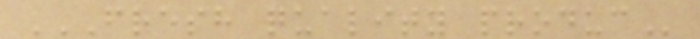FRESH QUALITY PRODUC
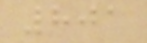801
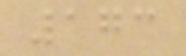173
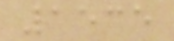1535
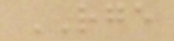RGE
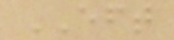EFT
